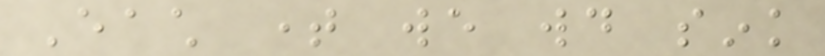Each time we would sink
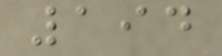194
